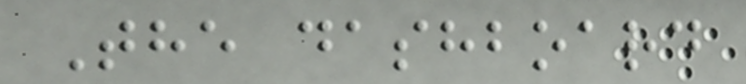The dashboard
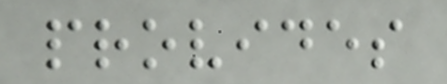provides
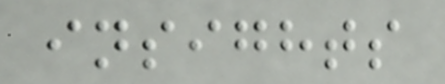insights
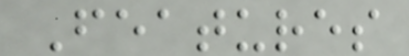Features
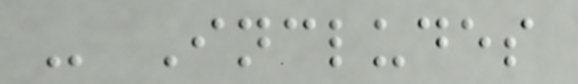- Includes
